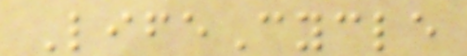LifeCycle
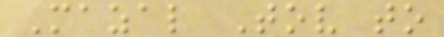Mazal Tov to
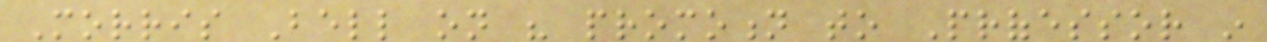Morris Bell on his promotion to Professor in
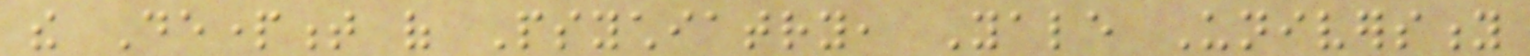the Department of Psychiatry, Yale University
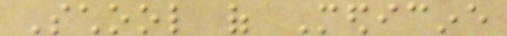School of Medicine
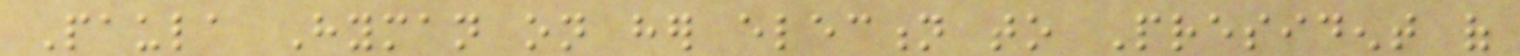Paula Hyman on her election to President of
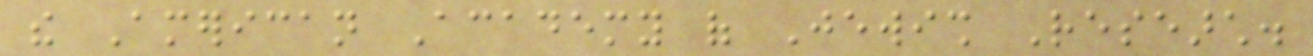the American Academy of Jewish Research.
